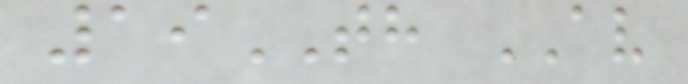19TH AV
